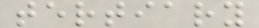tertiary
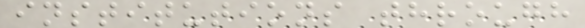institutions through
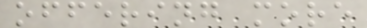offering more
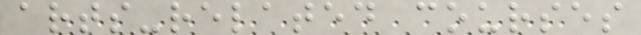arts-related courses
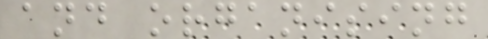and organising
